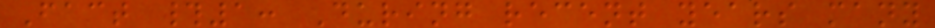Fact #1: During recent years many
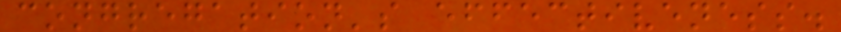congregation's effectiveness.
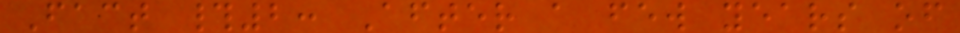Fact #2: After a few years of
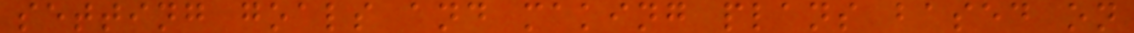setting goals and making plans based on
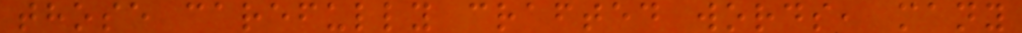those carefully crafted words, many
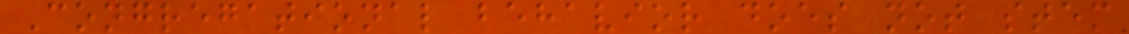Congregational behavior does not stem
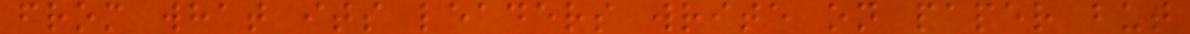from what its leaders write on paper but
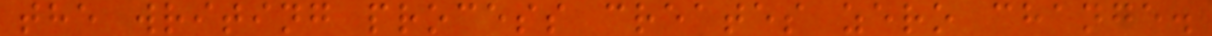the writing process creates zero change.
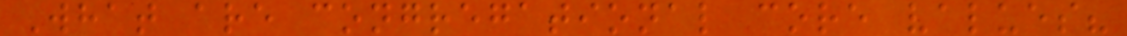What are congregational core values?
